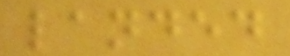landed
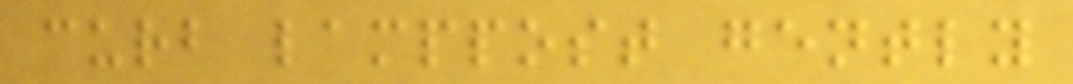curb lamppost gently
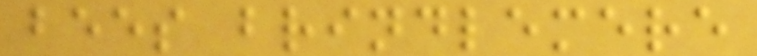bees brindlemere
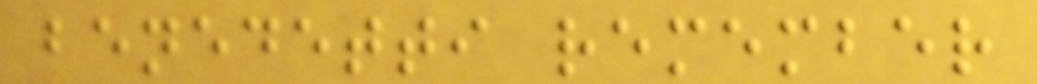benedetti remember
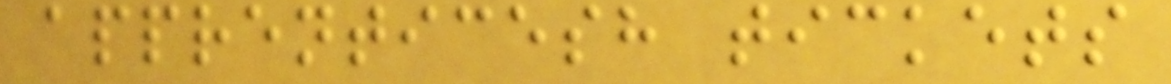apprenticesh tickets
